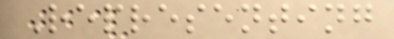Representing
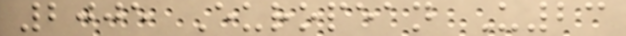2005 European U23
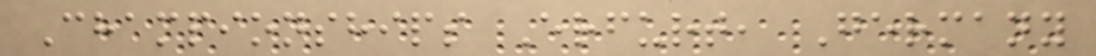Championships Erfurt, Germany
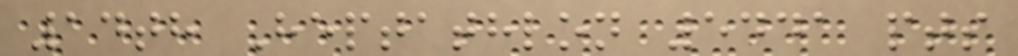14th Heptathlon 5441 pts
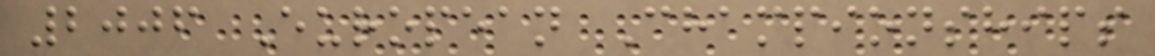2006 European Championships
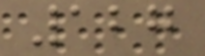127
